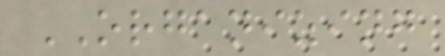ORGANIZING
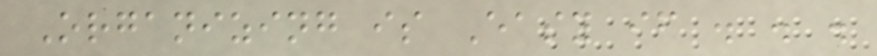Organizing is Easy if . . .
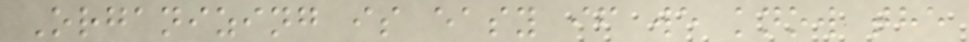Organizing is easy if we know the
